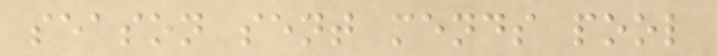season sent mends pool
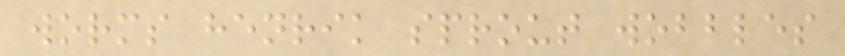worms henrik sprout wobbles
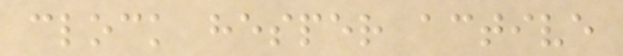clock hesper active
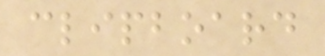clipboard
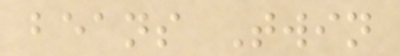beans Twin
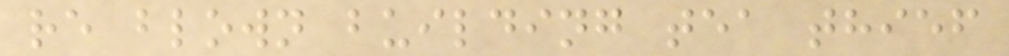re blown building tea thief
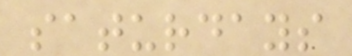saturdays
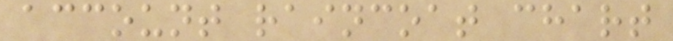account raincoat chart
